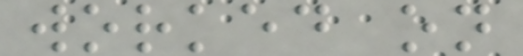worked on
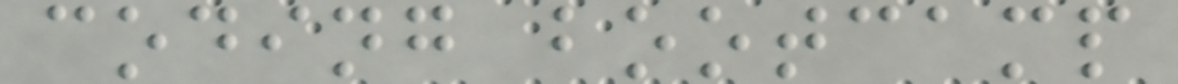coding bootcamp
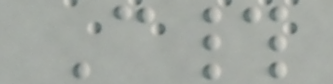C#
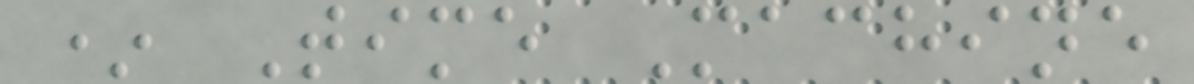* Time Machine
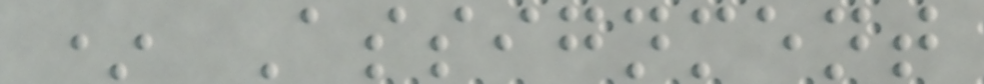* Assignment
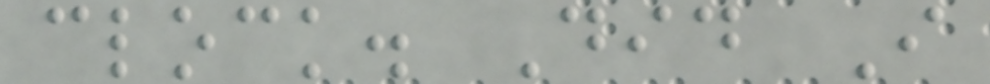clock. Did I
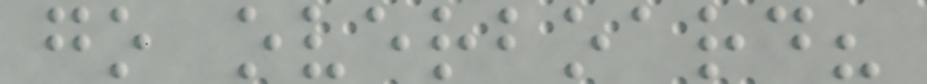go overboard?
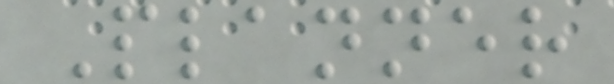Planner
